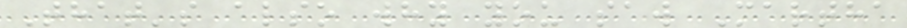That's also why you saw Martha
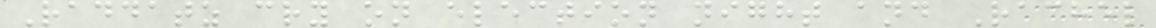Raddatz cry on election night and Rachel
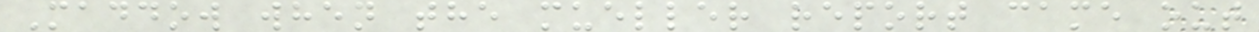Maddow when the mueller report came out
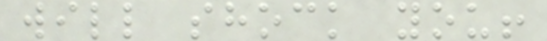will shock you!
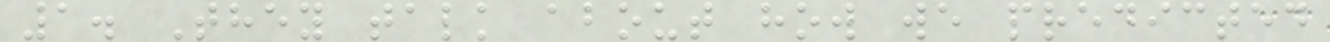1. They talk about how we predicted
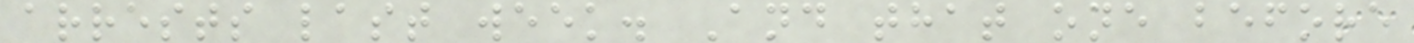arrests last week. And that one before
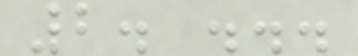2. ...
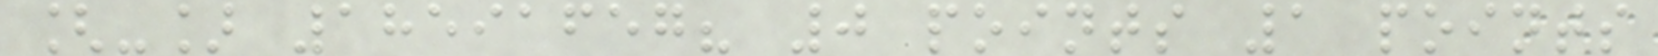[-] 18591657? 0 points 1 points
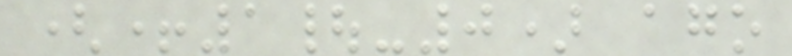(+1|-0) ago
